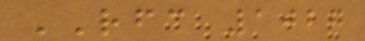RFC 1027
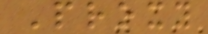Proxy
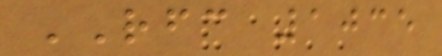RFC 1035
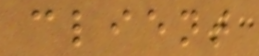client
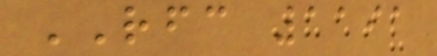RFC 1191
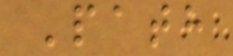Path
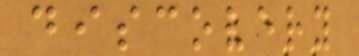discovery
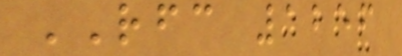RFC 1256
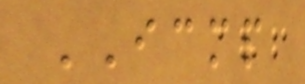ICMP
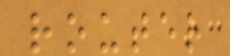router
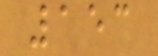153
